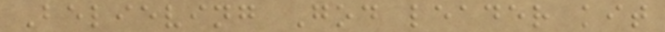Believing God leader kit
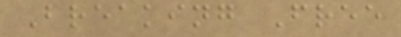Breaking Free
